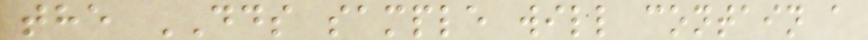the DDS sample will contain a
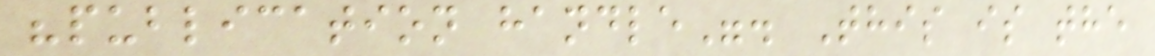"publication handle". This is the
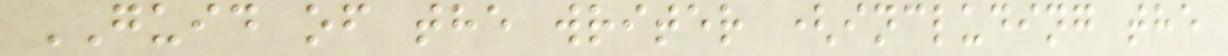GUID of the writer (including the
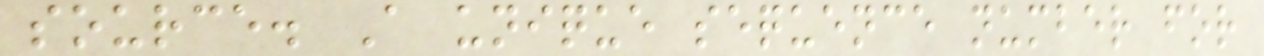source. A unique sequence number for
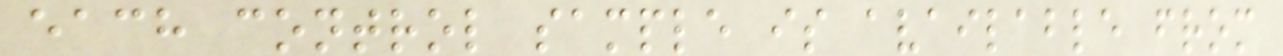each control sample is available from
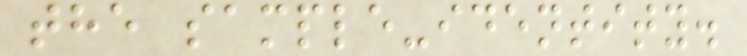the sample-identity.
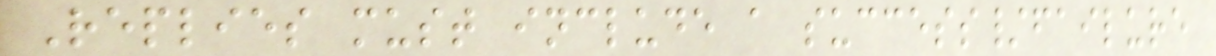Replies must include a success/failure
